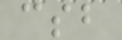csb
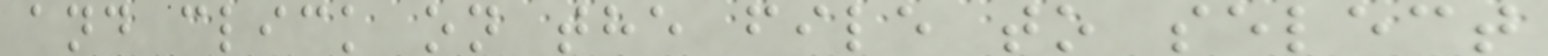and click on the file to select
